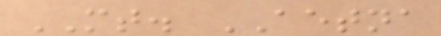MT. AETNA
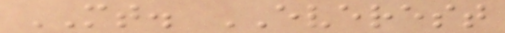MT. EVEREST
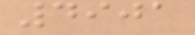4901
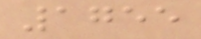1755
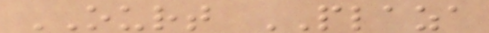OURT PLAZA
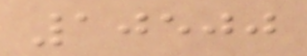10500
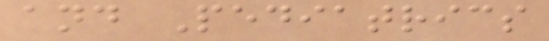and Pediatrics
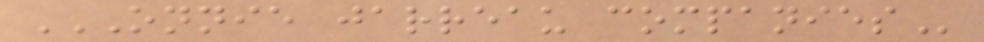ONNIE JARREAU COMPANIES
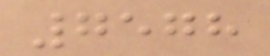7578
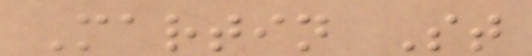Martin St
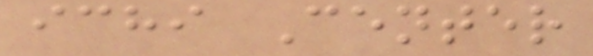ichi Center
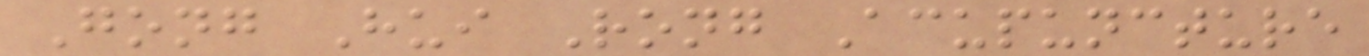Gong Hui Rong Acupuncture
